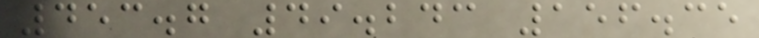453.7 49.243 156.35
